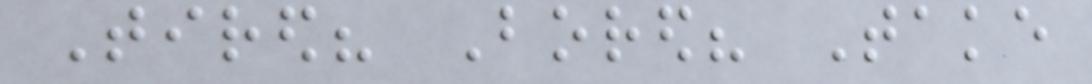Tired? Bored? Take
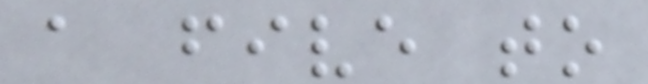a five to
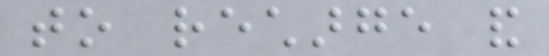to recharge and
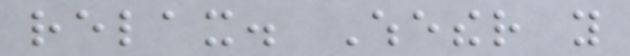relax. Whether you
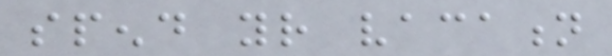spend your vacation
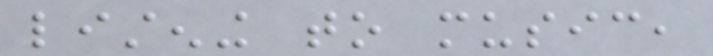listening to music,
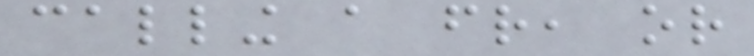calling a friend, or
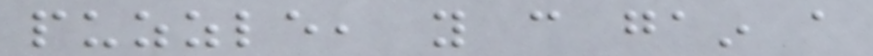puzzle, you can gain a
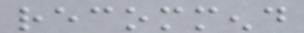recommend
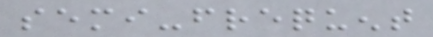semi-frequent
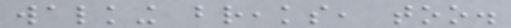walking breaks, too.
